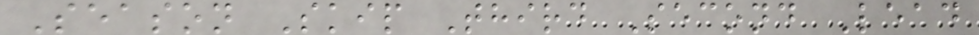Season Skip Third Second Lead
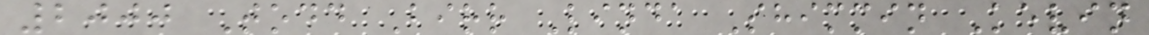2000 Todd Birr Linda Shimmin Kevin
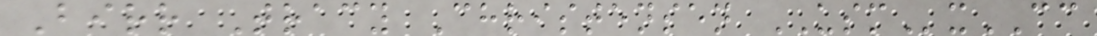Birr Tracy Christensen USMxCC
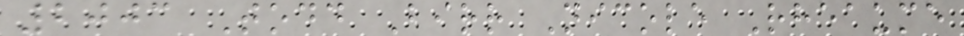2003 Todd Birr Nicole Rheaume
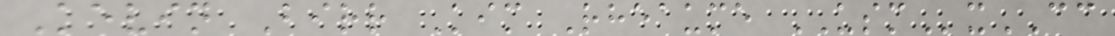Kevin Birr Kim Rheaume USMxCC
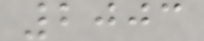2003
